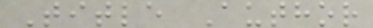Title Author
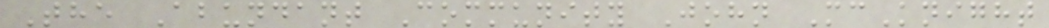The Abundant Community John McKnight
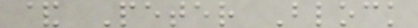& Peter Block
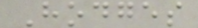Hodges
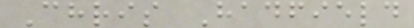Chris Hadfield
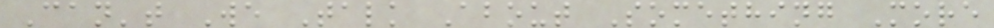Can't We Talk About Something More
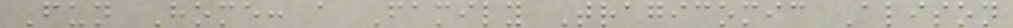Fun Home: a Family Tragicomic Alison
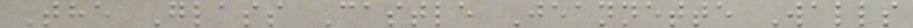The Glass Castle Jeannette Walls
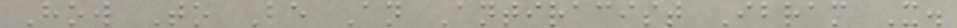How To Be An Antiracist Ibram X.
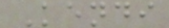Kendi
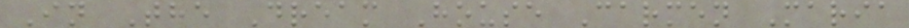In The Dream House Carmen Maria
